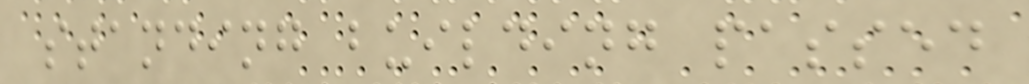standing building passed
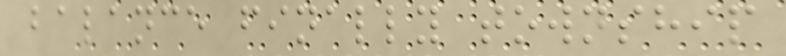balance finally township
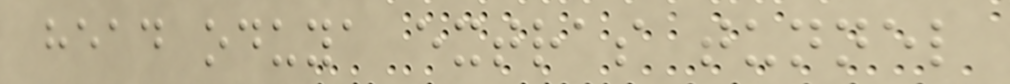head oduya extras tunnel
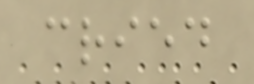cried
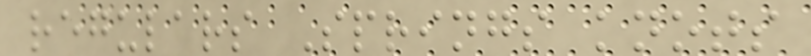regulars Springs knots
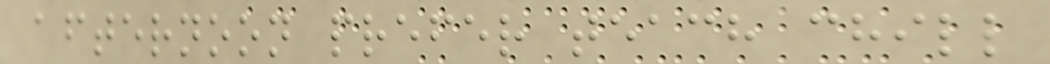afternoon prefer teach chill
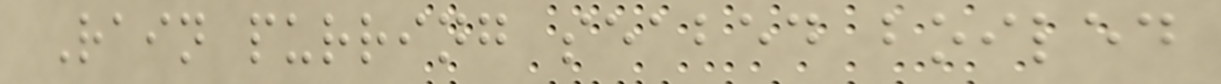Rain purring seabed boiled
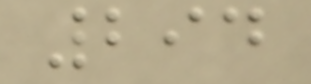294
